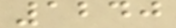1240
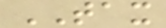TAX
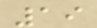19
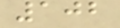102
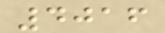4016
